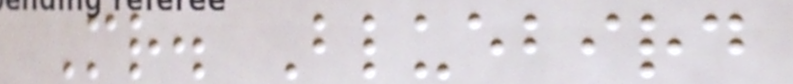Mr. Bluebird
